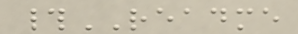#README
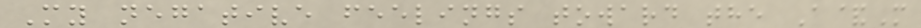My negative feelings toward the A&M
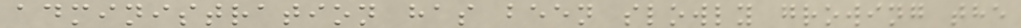administration has been slowly growing the
